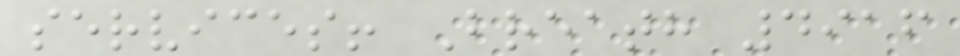services! Breath 4916
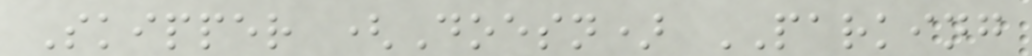Skipper (Doesn) PARKING
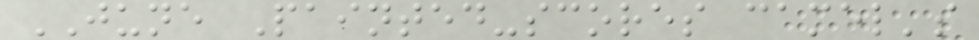JUNE Painted-scores camel's
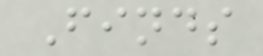Finds
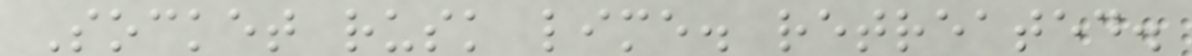Socket rusk lime. retreated.
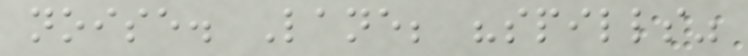noise. Lane; "spills"
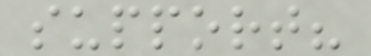support?
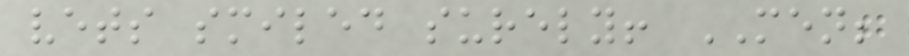vets smiled surely! MEN;
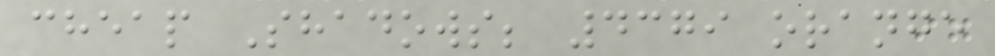cheap Shadows; 4379 orange
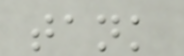tank
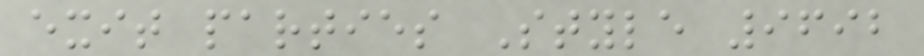exit parties Style 9692
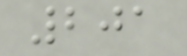201
